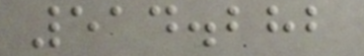514.282
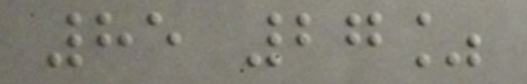85 27%
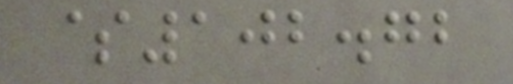$102.72
